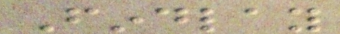Findlay
